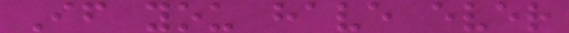If you have ever
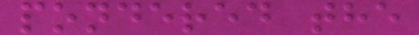pondered the
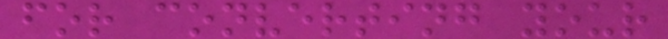for converting your
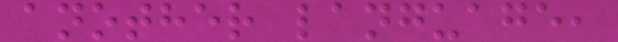another language,
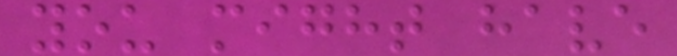you might have
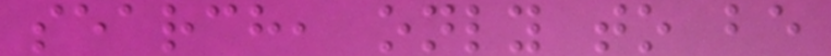search, only to be
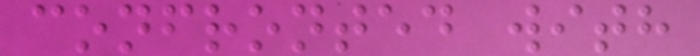confronted with
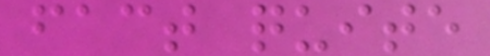fact quite
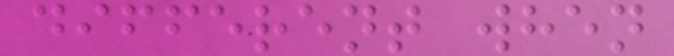different when
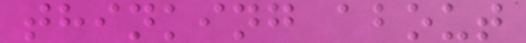thinking about
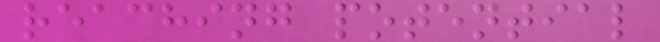reaching potential
